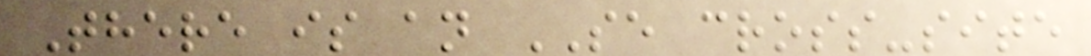There is an SE cross-site
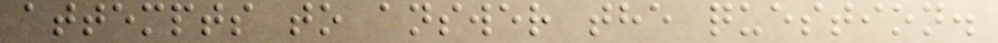attempts to answer the question.
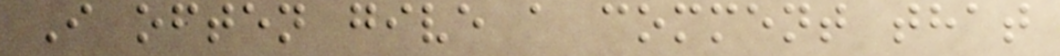I often give a comment that
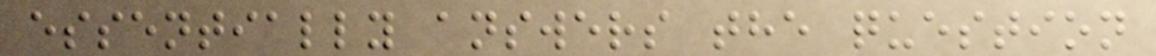essentially answers the question
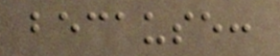because:
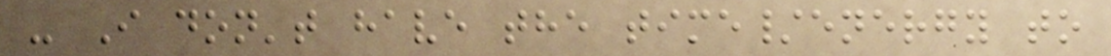- I don't have the time/energy to
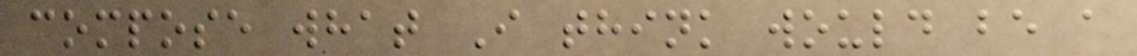compose what I think would be a
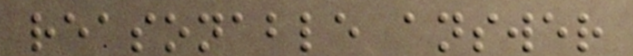reasonable answer
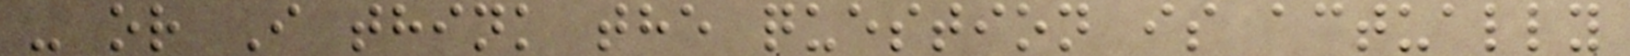- or I think the question is actually
